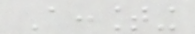Accounting
